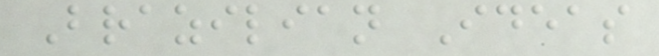Brazilian Ideas
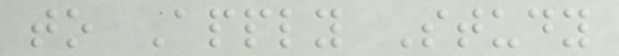to Apply Study
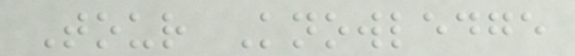Tour Knowledge
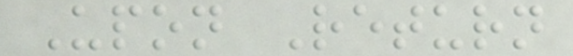Upon Return
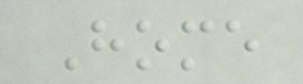Home
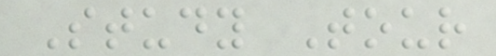Study Tour
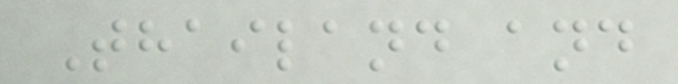Thailand and
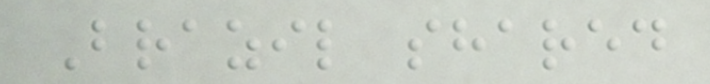Brazil shared
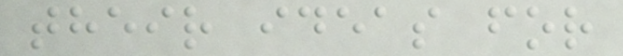their ideas for
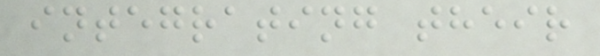integrating their
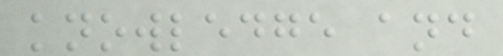knowledge and
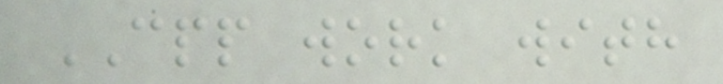CPP work with
